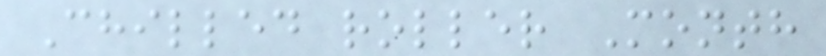Chilled roller Month
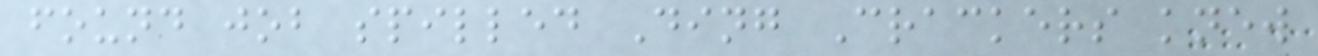found job spilled Ding Crackers knew
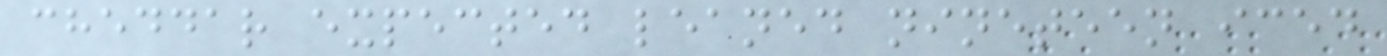cheddar expected leaned nineteen iced
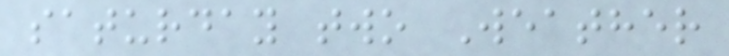saturday two Weather
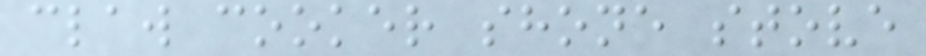claw cooker shone stove
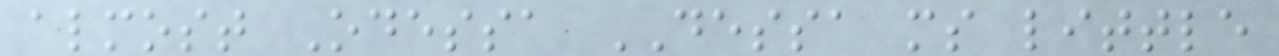almost Odessa DESSA ms little
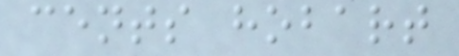cents hobart
